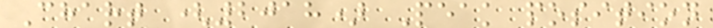Chart (2018) Peak position
